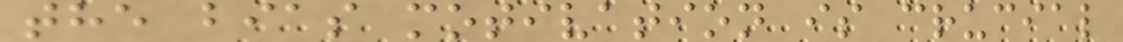the bias motivation is crucial
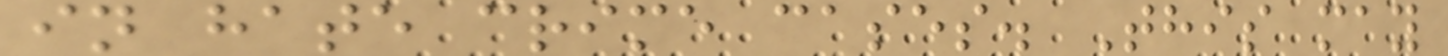in hate crime cases. This may
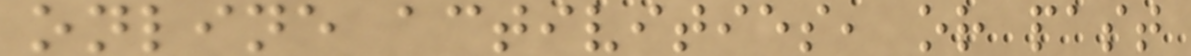online activities, or past
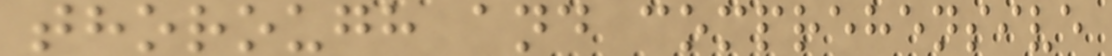thorough and comprehensive
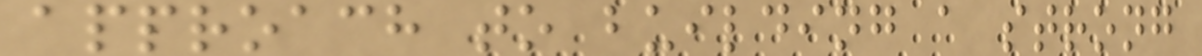approach to building a strong
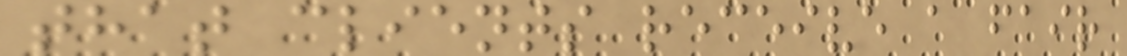that clients receive a fair
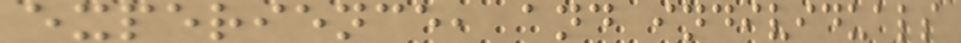experience, and individuals
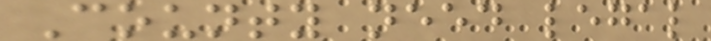County need legal
